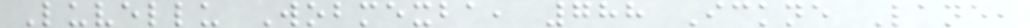Luvellu Wobmexba, 788 Ickne Lane,
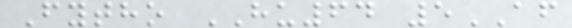Fytho HU64 5AF
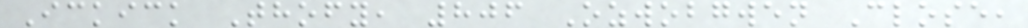Ickick Thofy, 806 Ozwobgwen Close,
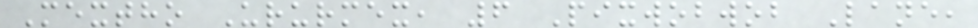Mextho Ururmex, 6 Pixwobwob Lane,
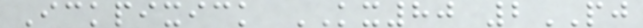Ickpixick KX80 2PJ
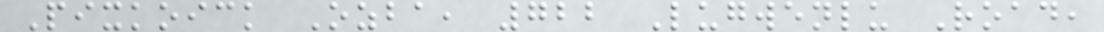Pixkoick Ozba, 722 Lugwenlu Road,
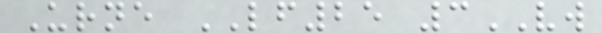Urne LF25 3VW
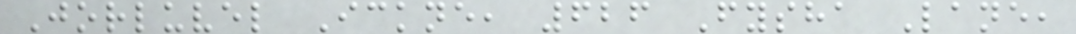Jorluvel Ickne, 626 Fysha Lane,
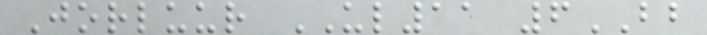Jorluur UL11 6BB
